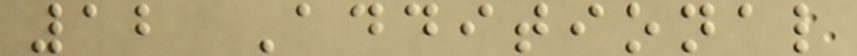12 Additional
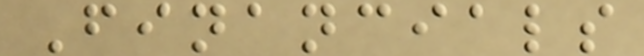Financials
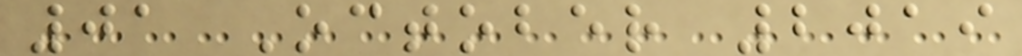01 October 2019
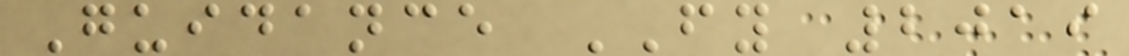Guidance FY 2019
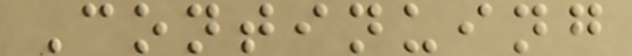Continuing
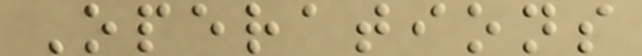Operations
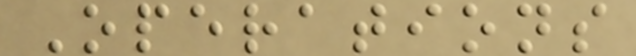Operations
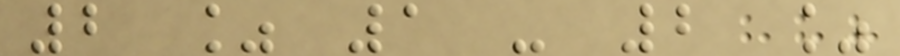2 % 1 - 2 %
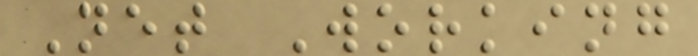Net Working
